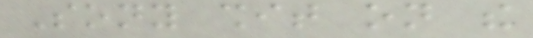Sony shit on the
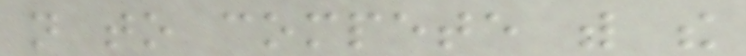not to compete with the
